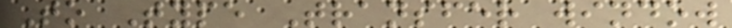To Type Transfer window
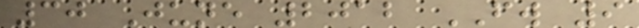30 June 2012 FW 9
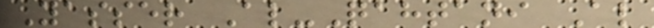Yasser Al-Qahtani Al
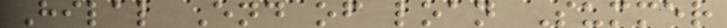Hilal End of loan Summer
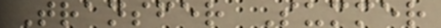Transfer Summer
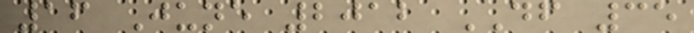16 June 2012 DF 35
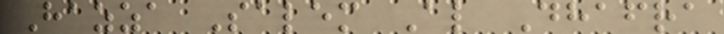Hazza Salem Al Dhafra
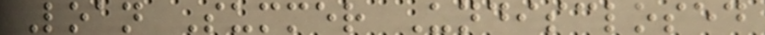Loan Summer Undisclosed
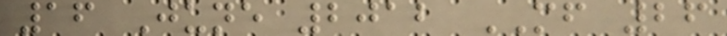16 June 2012 MF 26
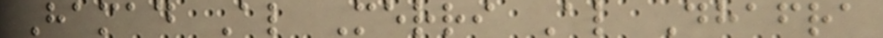Hamad Al Merri Al Dhafra
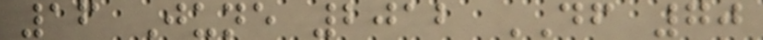16 June 2012 DF 70
